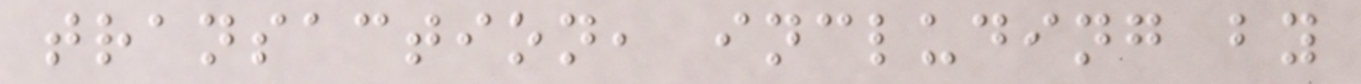transaction, including by
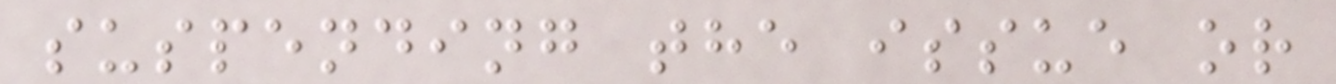suspending the issue or
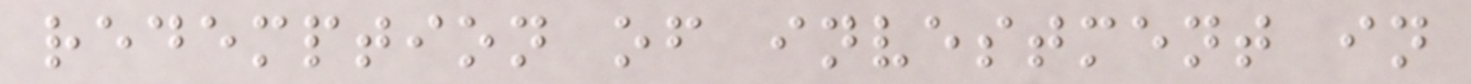redemption of investment in
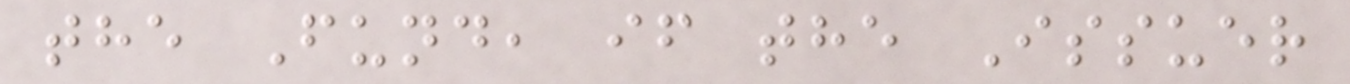the Fund, if the Issuer
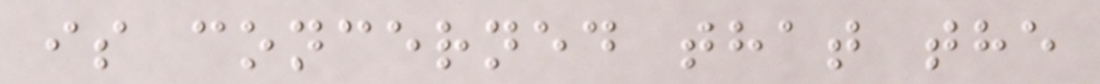is concerned that the
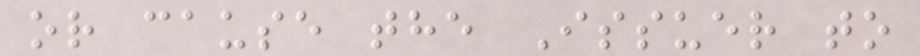or cause the Issuer to
